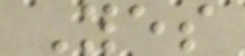Yes
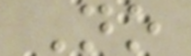No
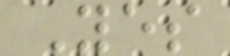Yes
